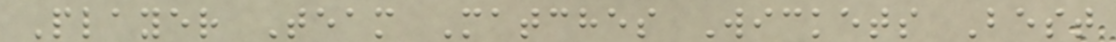Player Team Matches Wickets Best
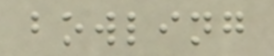bowling
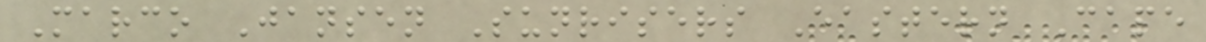Marco Jansen Sunrisers Eastern Cape
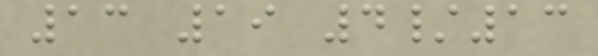13 19 4/13
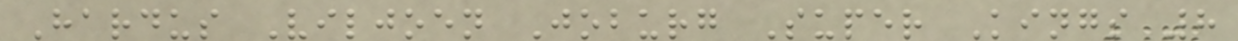Hardus Viljoen Joburg Super Kings 8
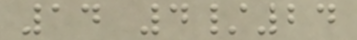14 4/24
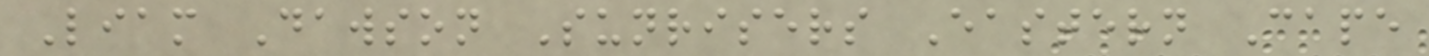Liam Dawson Sunrisers Eastern Cape
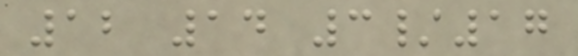12 14 3/17
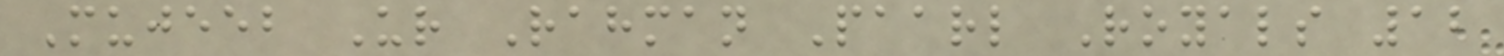Mujeeb Ur Rahman Paarl Royals 12
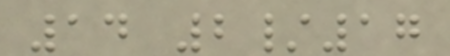14 2/17
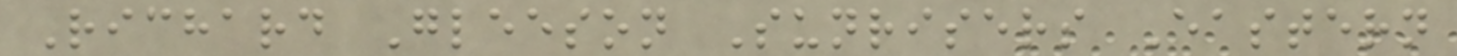Richard Gleeson Sunrisers Eastern
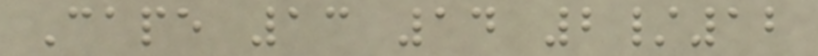Cape 13 14 2/12
